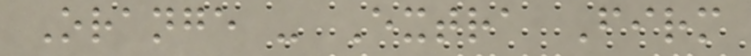Orange - Extra Firm
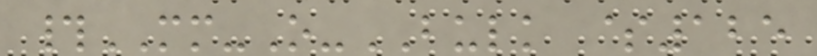#MM-O-BULK $125
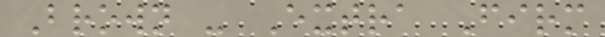Brown - Extra Firm
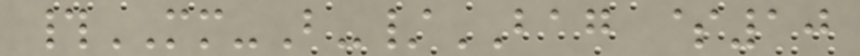#MM-B-/BAG $10
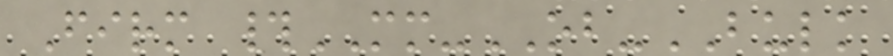Firm #MM-OB-BULK
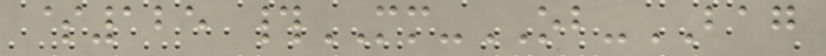$125 #MM-OB-BAG
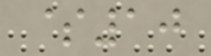$10
